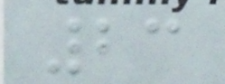23
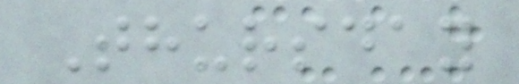Thursday
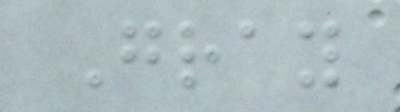Gray
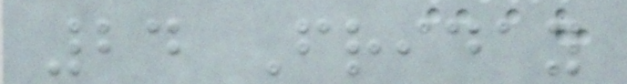24 Friday
